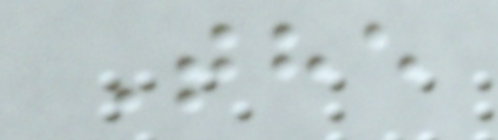The
